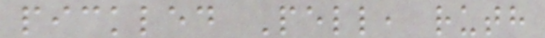pickled Pell, ruth
